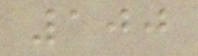100
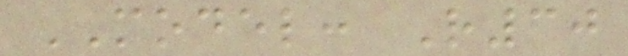MODEL: R30
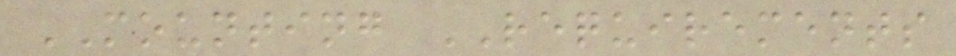MOUNTING REQUIREMENTS
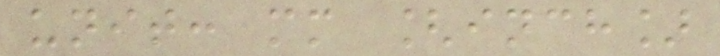unit: mm [inch]
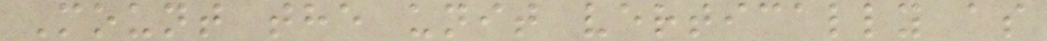Mount the unit vertically as
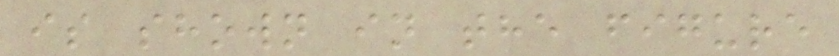is shown in the figure
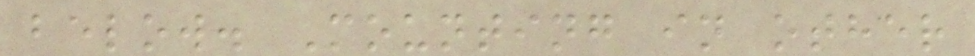below. Mounting in other
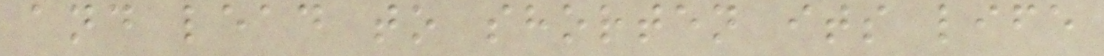and lead to shorten its life
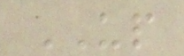UP
